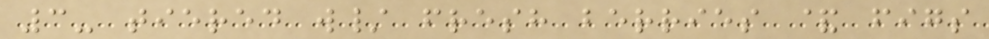3- tiered w/ fresh berries & figs
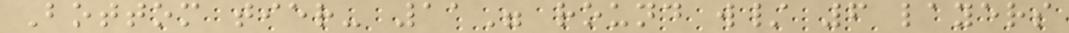Bottom tier- 11" round w/ 6 layers
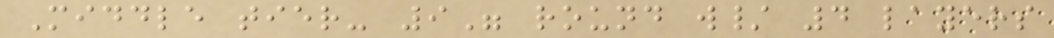Middle tier- 9" round w/ 4 layers
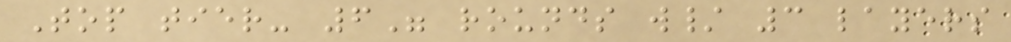Top tier- 6" rounds w/ 3 layers
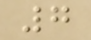7
